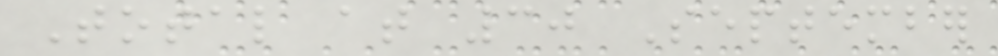Total at 30 September
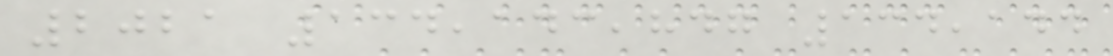2021 134,143,847 134,144
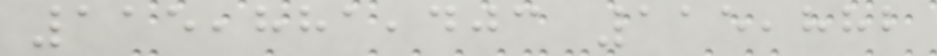115,881,403 115,882
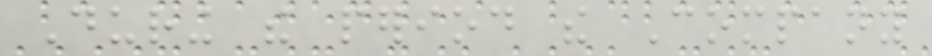During the period the Company
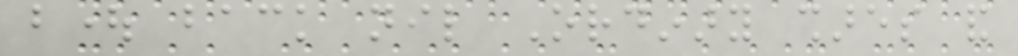bought back nil Ordinary shares and
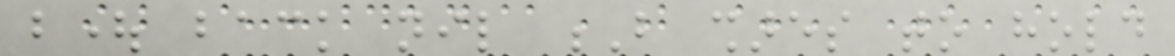bought back nil B shares to hold
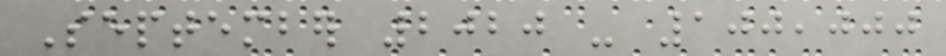September 2020 - 100,000
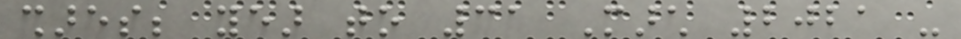shares; year to 31 March 2021 -
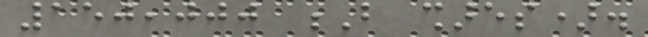150,000 B shares).
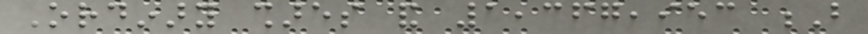Ordinary shares and 1,367,953 B
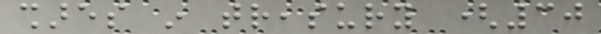shares in treasury (30
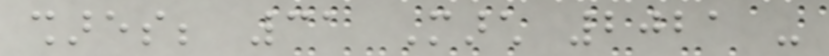shares; 31 March 2021 -
